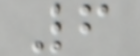6
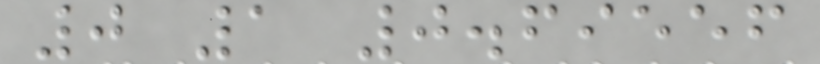0 1 0.69556
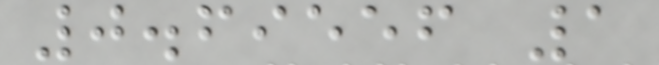0.69556 1
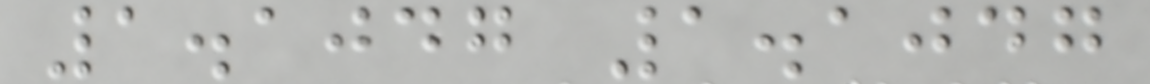1.1047 1.1047
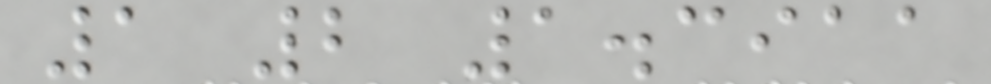1 2 1.3911
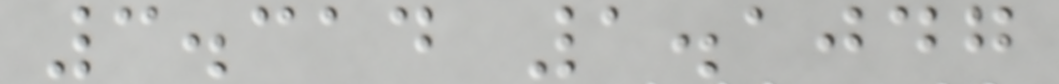3.314 1.1047
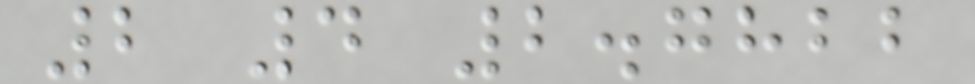2 4 2.7822
